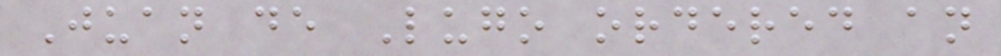Juan de Lugo ordered an
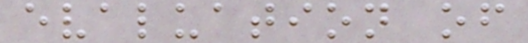evaluation of
